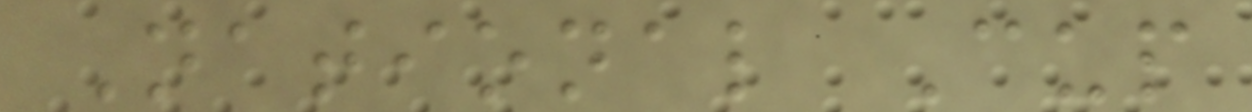National Cup
